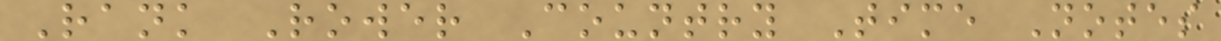Rank Rower Country Time Notes
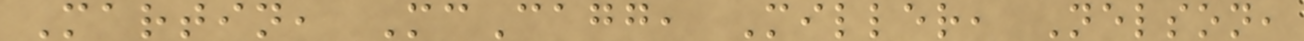Martin, McCagg, Miller, Nelson,
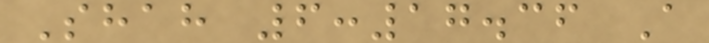Shah 6:17.36 A
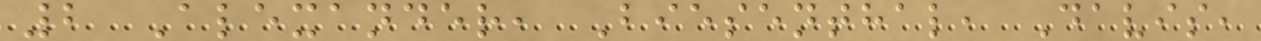2 Alexander, Biesenthal, Davis,
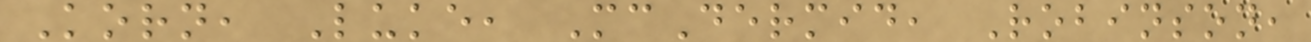Korn, Luke, McDermid, Robinson,
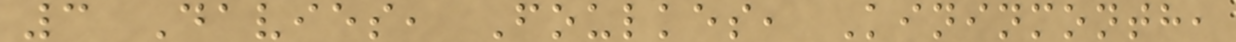3 Davies, Foulkes, Kininmonth,
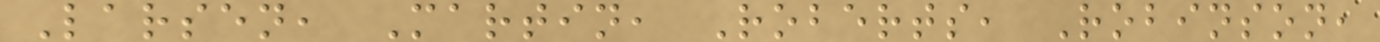Larsen, Martin, Roberts, Robinson,
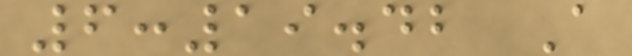6:19.42 A
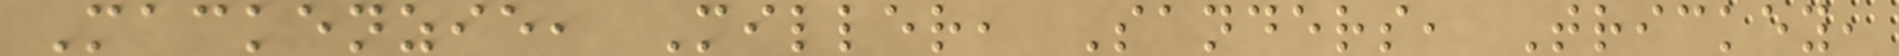Mackenzie, Miller, Sanders, Trickey,
